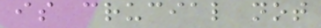is crucial not
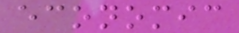economic
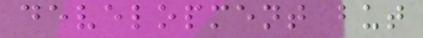development but
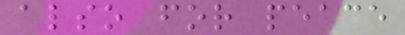also for peace
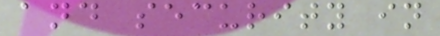and security in
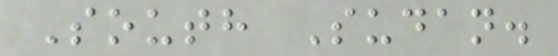South Sudan.
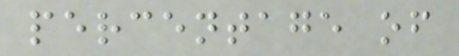percentage of
